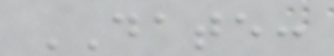DATE:
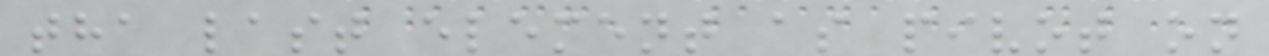tha last element as pivot on
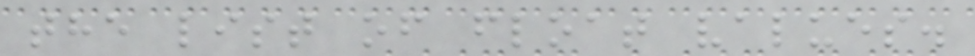the list of float values.
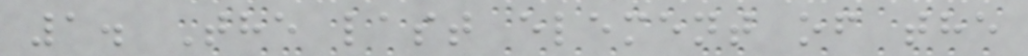1. The last element of the
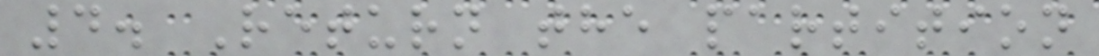4. Return the partition
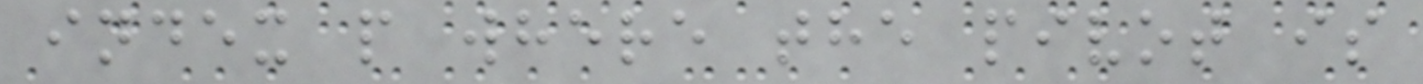index p where the pivot is
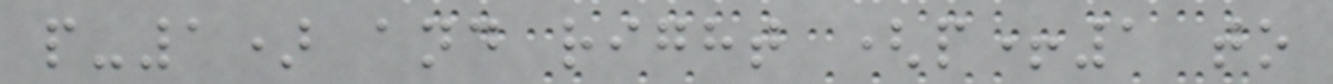p-1) and right (p+1 to
